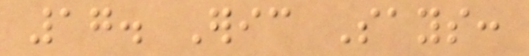17. Eric Says:
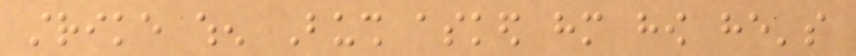strike when Bush asked him how he's
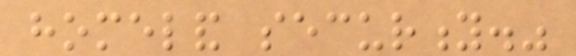homeland security."
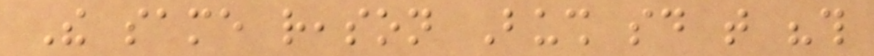The same reason Bush said that "this
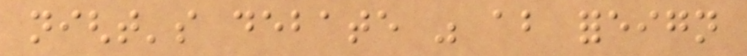night's debate was about foreign
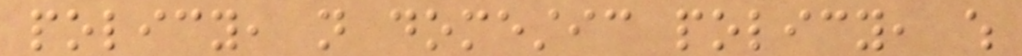policy, not domestic policy, which
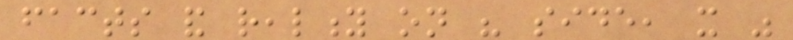facts and reality on his side, it was
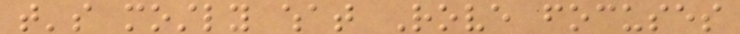that's mostly what Rove focuses
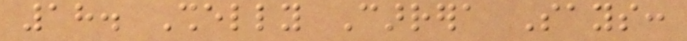18. Shelly Carrera Says:
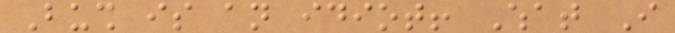Bush is an idiot! What I
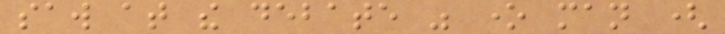saw at the debate was one man (
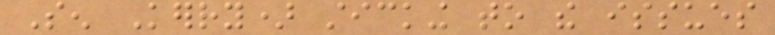Sen Kerry) sticking to the issues
